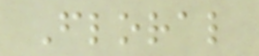Floral
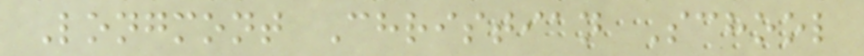Longmont Christian School
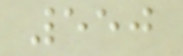550
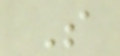S
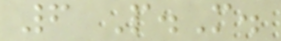6 P.M.
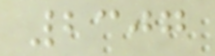2307
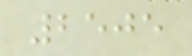2505
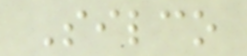Silco
